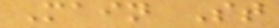Main St
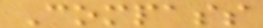Compass
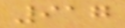917
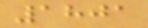1801
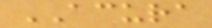ACURA
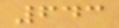643
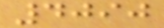4090
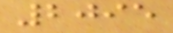2095
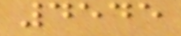4545
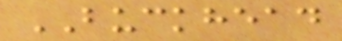BUCKHEAD
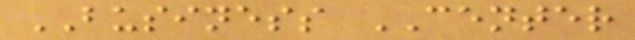BUSINESS CENTER
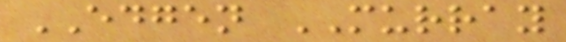EDGEN MURRAY
